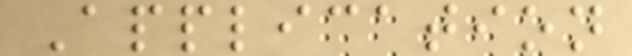Application
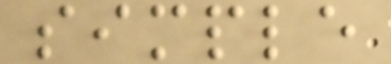simple
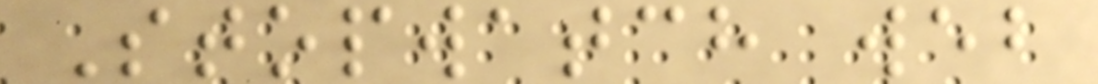Stopwatch web
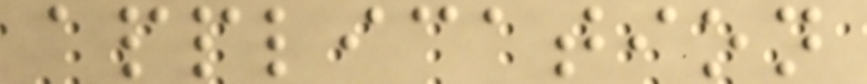application
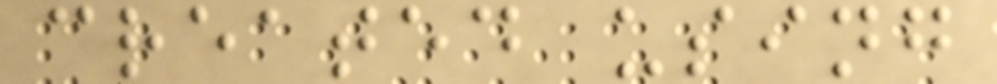created using
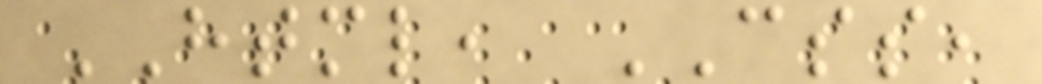HTML, CSS,
